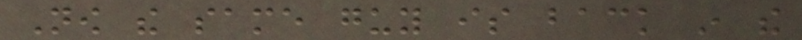Now the same guy is back in the
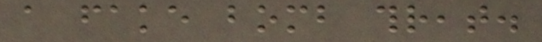a fake bomb threat.
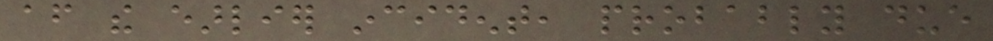after the earlier incident, probably due
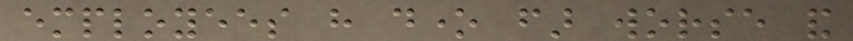employees have done far worse and
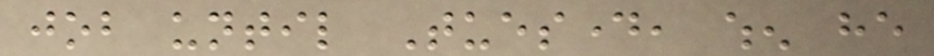job until Tuesday, when he
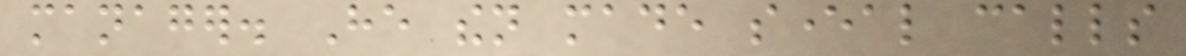manager. He then made several calls
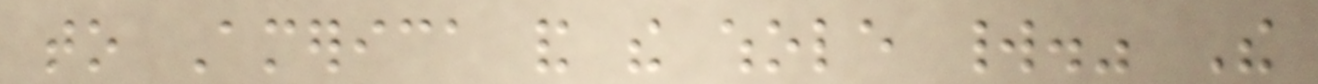to America and the whole world." The
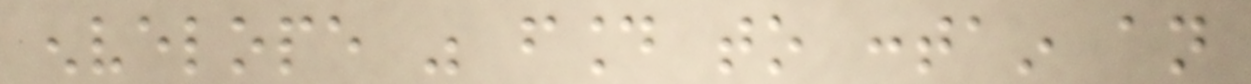envelope was found to contain an
